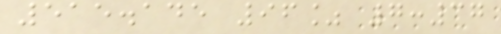515.145 96% 7:37
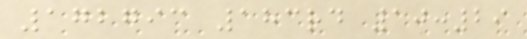172793 183rd 10:29
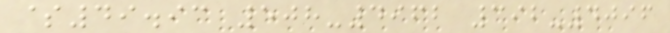$49.93 508-4962 392-4096
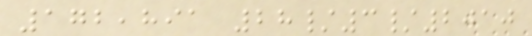172,891 28/3/2010
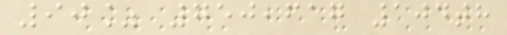90% 750,617 104th
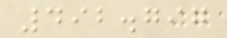492.797
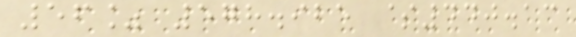56% 578.925 $440.13
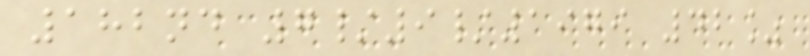182nd 7/9/1979 42%
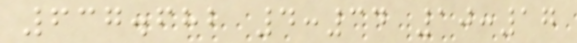637.682 4:34 10:17
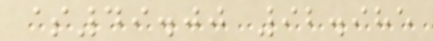$49.00 92.985
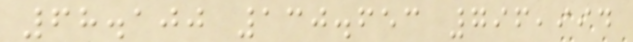68.100 130.653 796,994
